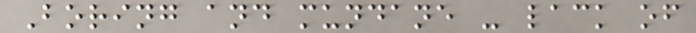Boring and mundane - lack of
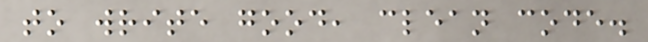to write good, clean code.
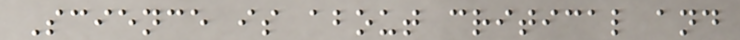Science is about critical and
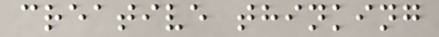creative thinking
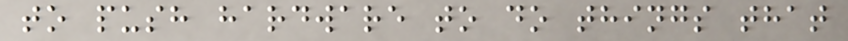to push hardware to do things that
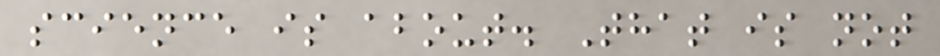science is about. That is not
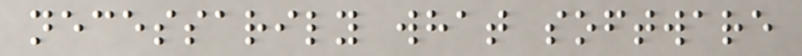necessarily what software
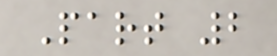Part 2
